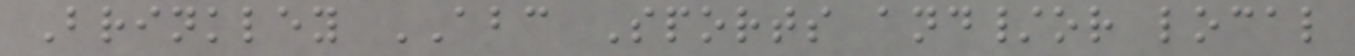Brinkley ABC Sports and/or local
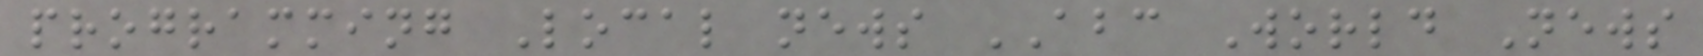programming Local news ABC World News
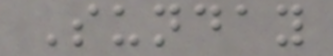Sunday
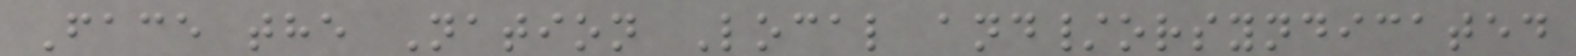Face the Nation Local and/orsyndicated
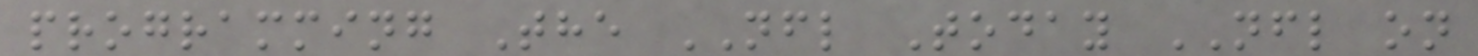programming The NFL Today NFL on
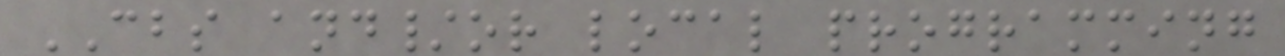CBS and/or local programming
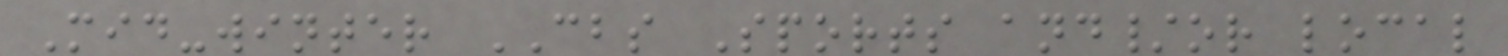Mid-winter CBS Sports and/or local
